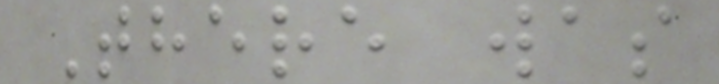There was
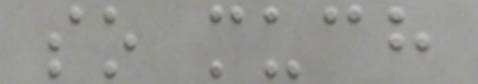so much
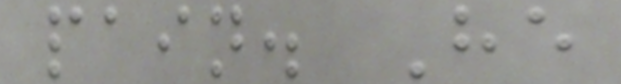pain. He
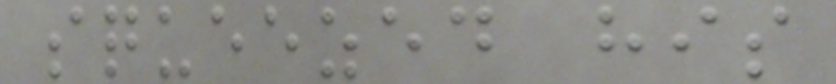squeezed his
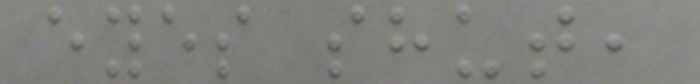eyes shut,
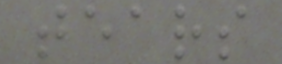tears
